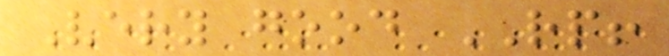Very good RP!
